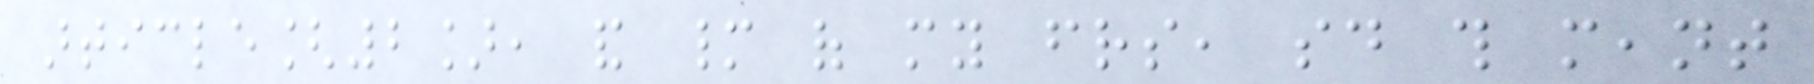article[2], and many of my friends, said this meant
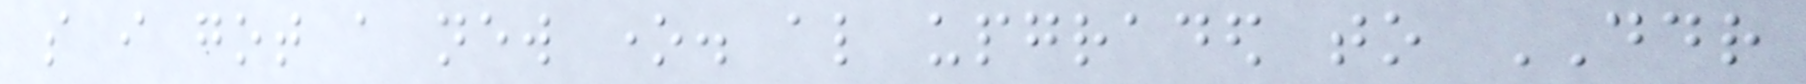so i got a new one. also upgraded to DDR
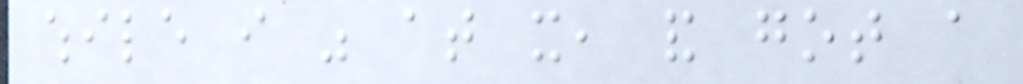while i was at it, and got a
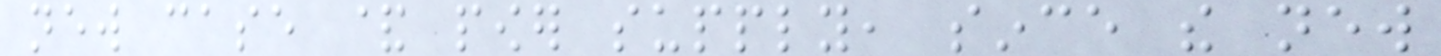new case & power supply, since the new
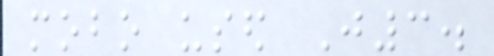mobo used J3.
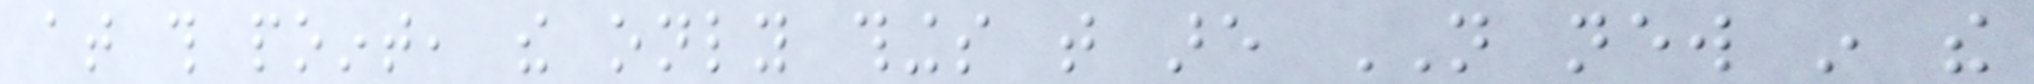at this point, the only things that are NOT new in the
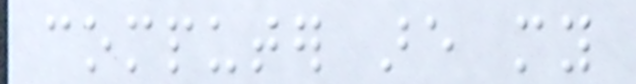computer are my
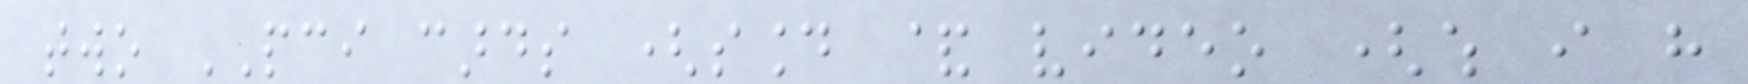two PCI cards (sound & video (which i have
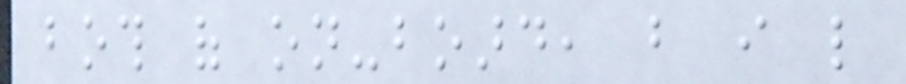both of on-board, but i like
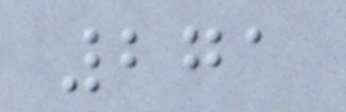271
